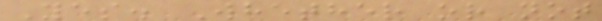Yes. Whether or not
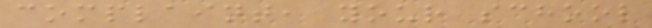complaint, your school
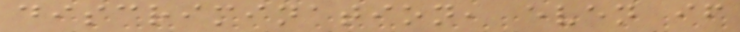discrimination, even if
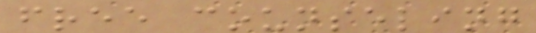free counseling
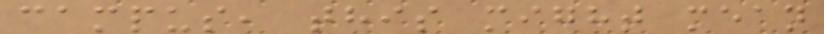campus, this might mean
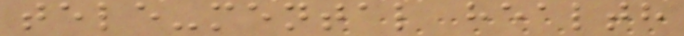tele-mental health
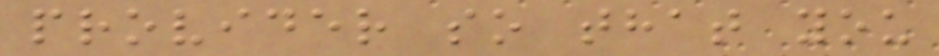provider so that you
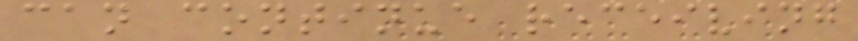can continue receiving
